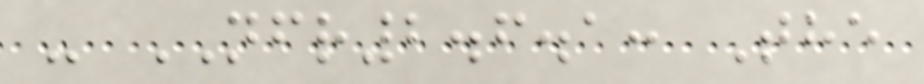- NFR2.6.1: The
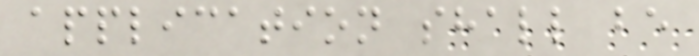application shall be
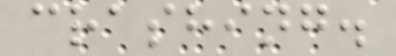crashing.
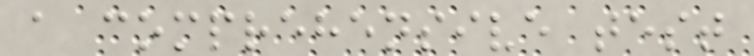a comprehensive test
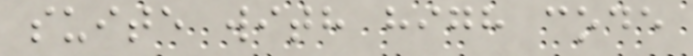suite with high code
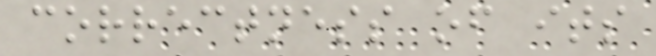correctness of its
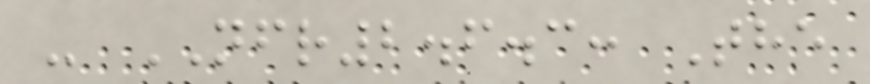- NFR2.6.3: The
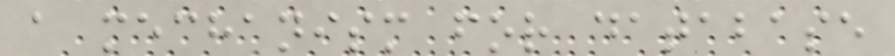a mechanism for database
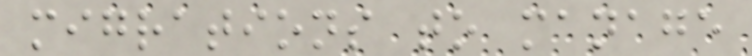migrations to manage
